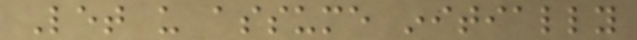Let us assume initially
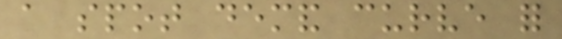a spot demand curve for
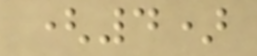(4)
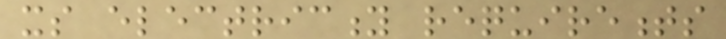its electricity requirements
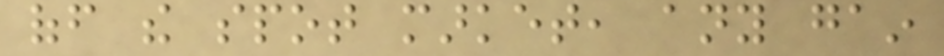off the spot market, any gain
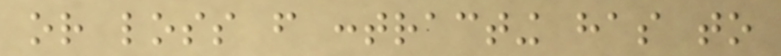or loss from contracting has to
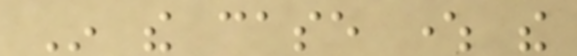In the case where the
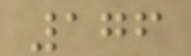176
